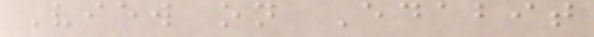View on Edabit
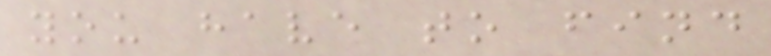you have to find
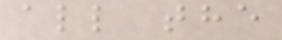all the
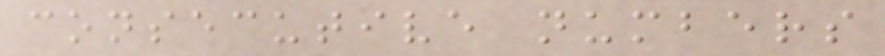consecutive numbers
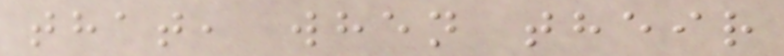that, when their
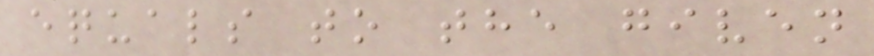equals to the given
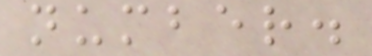number.
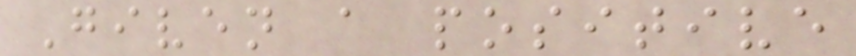Given a positive
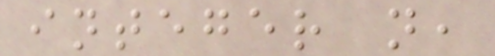integer n,
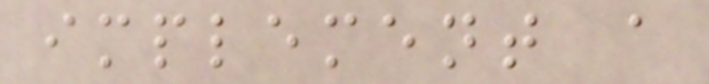implement a
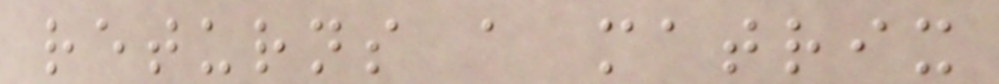returns a matrix
